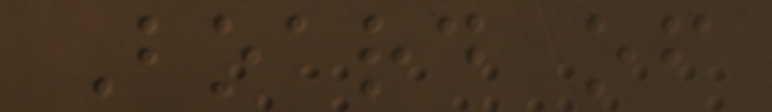Board of
